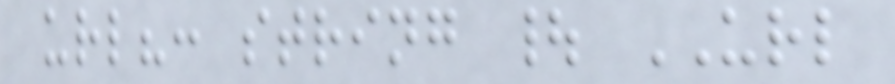url?: string | URL
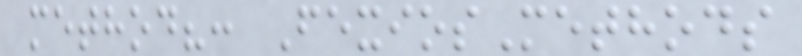method?: FexiosMethods
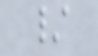/
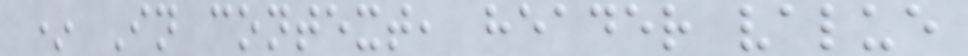* In context, header value
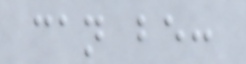can be:
